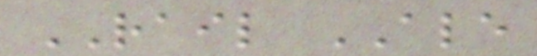RAIL ALE
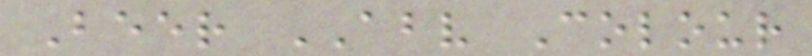Beer ABV Colour
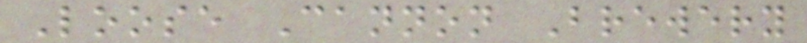Loose Cannon Brewery
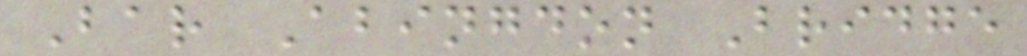Bar Abingdon Bridge
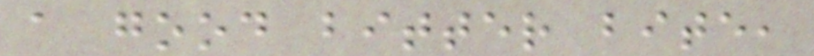a good bitter bite,
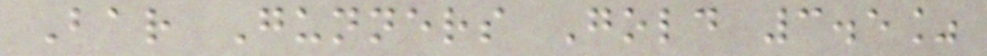Bar Gunners Gold 3.5%
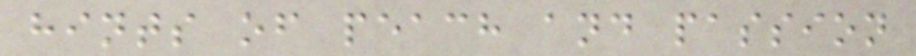hints of peach and passion
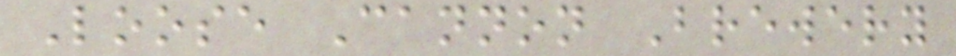Loose Cannon Brewery
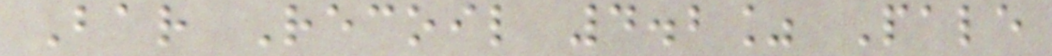Bar Recoil 4.2% Pale
